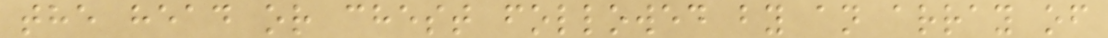the head or chest followed by an array of
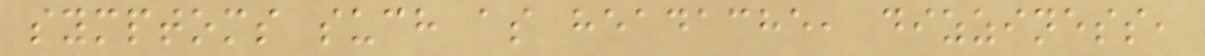symptoms such as headache, dizziness,
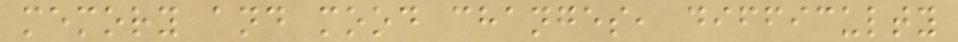memory and mood changes, difficulty
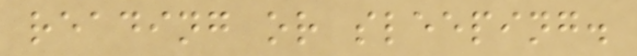reading or sleeping.
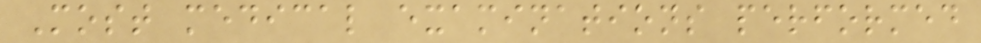Most medical examinations performed
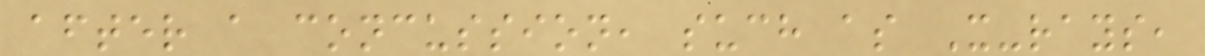after a concussion, such as X-rays,
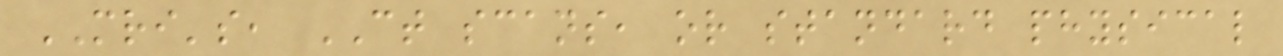MRI's, CT scans, or standard physical
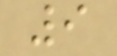9
